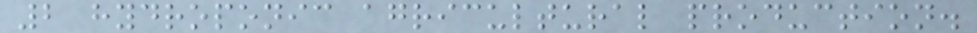2 hydroponic agricultural production.
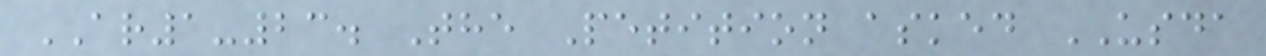AR1-23. The Petition asked USDA
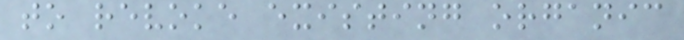to revoke existing organic
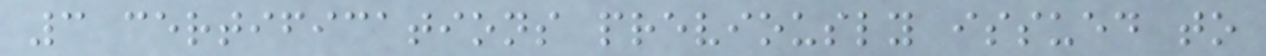3 certifications previously issued to
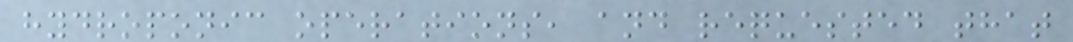hydroponic operations, and requested that
